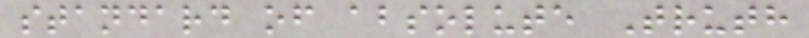standard of absolute Truth
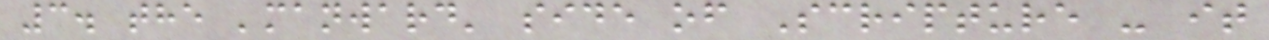3. the 'manward' side of Scripture - it
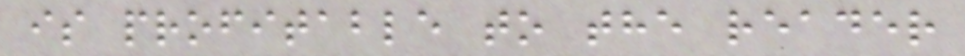is profitable to the reader
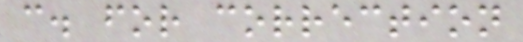c. for correction
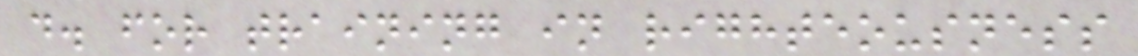d. for training in righteousness
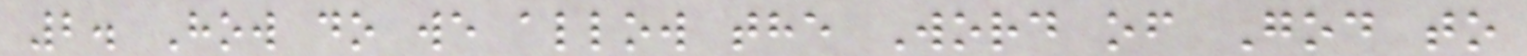2. How do we allow the Word of God to
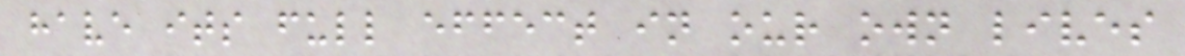have its full effect in our own lives
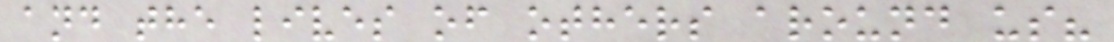and the lives of others around us?
